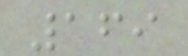169
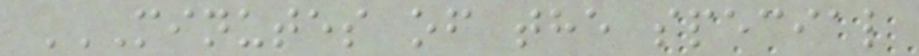MINUTES OF THE SPECIAL
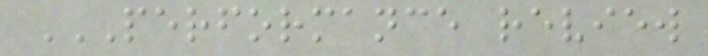PERFORMANCE REVIEW
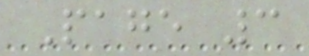Page 3
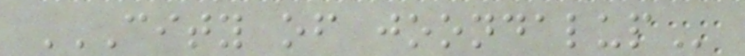CITY OF JOONDALUP
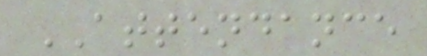ATTENDANCE
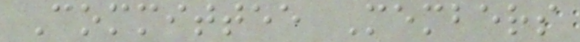Committee Members
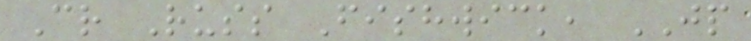Cr Russ Fishwick, JP
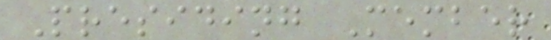Presiding Member
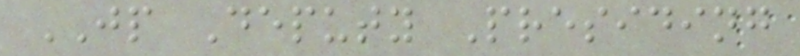JP Deputy Presiding
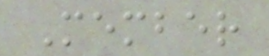Member
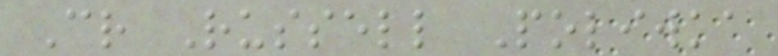Cr Russell Poliwka
